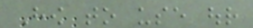How to use our
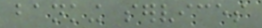banking services
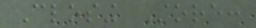Closing Store:
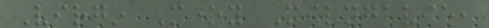Virgin Money Milngavie,
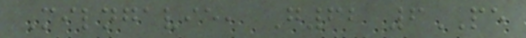Milngavie, G62 6PE
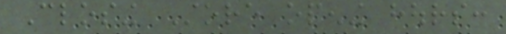Closing Store opening hours:
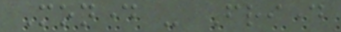Monday - Friday
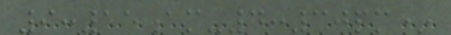9:15am-4:30pm*
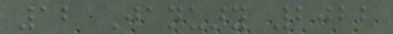12 January 2022
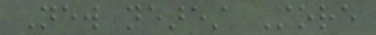New nearest Store
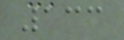133
